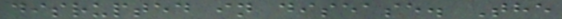disrupted in disease. The
